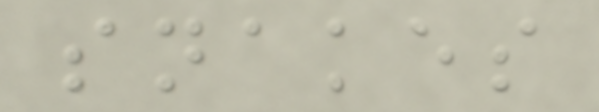snakes
